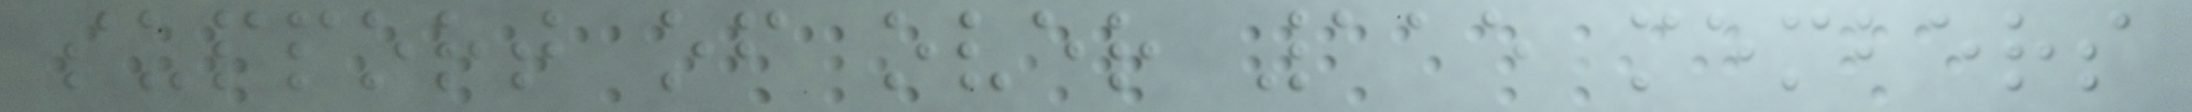support of over 115 members
